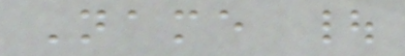Name |
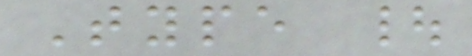Type |
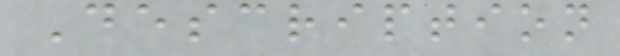Description
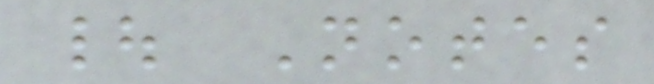| Notes
